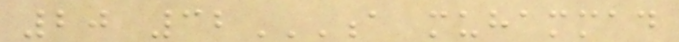20 32A MUHAMMAD
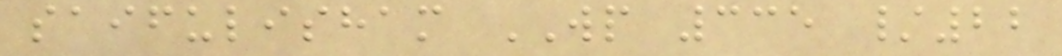saifulisham WP 335 /22
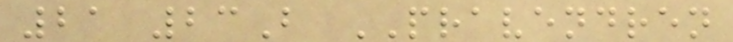21 23B PRAVENDREN
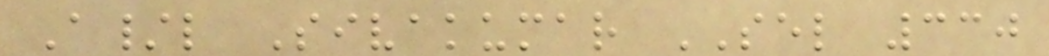A/l Sivakumar SEL 330
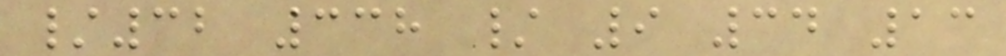/32 338 / 9 34 13
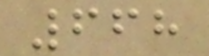668
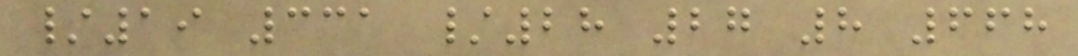/19 331 /28 27 8 668
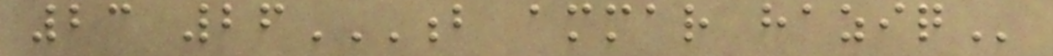23 26B AMMAR HAZIQ
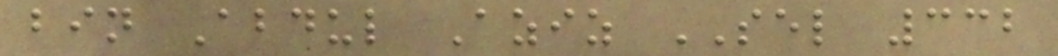bin Abdul Aziz SEL 332
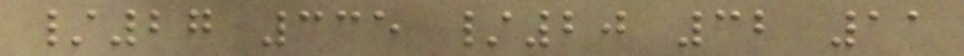/27 335 /20 32 11
